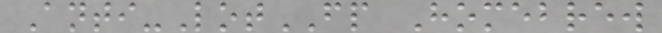Anti-LotFP Homebrew
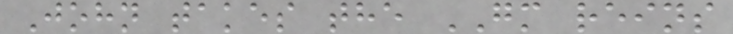John takes the GM reins
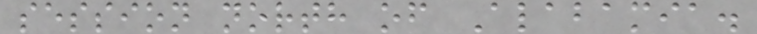session north of Alabamia.
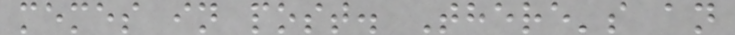memes in post. There's an
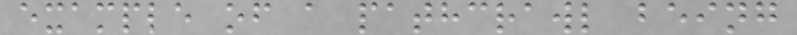example of a pathcrawl being
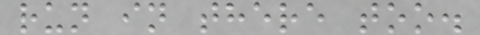run in there too.
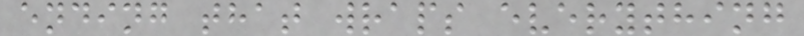ending that wraps everything
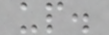up.
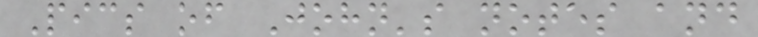Pics of John's notes and
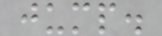jump.
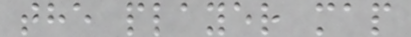the player map
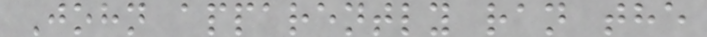John apparently ran the
